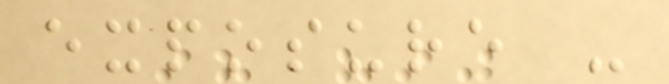exposure -
